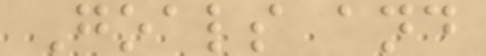Goals and
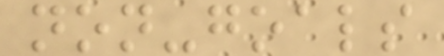non-goals
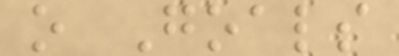o Goals
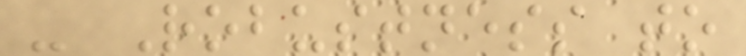- Robustness to
